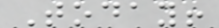Today!
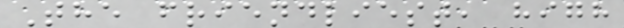The friendliest, high
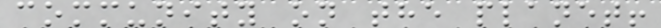community on the planet!
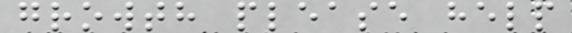growth please help
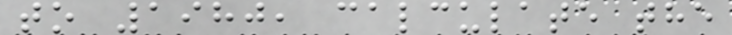to 1980, calculate the
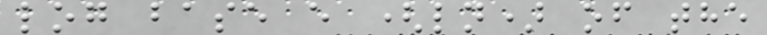log base e (ln) of the
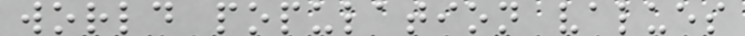world population values
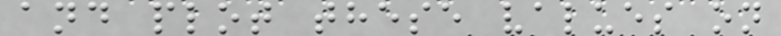and plot these values on
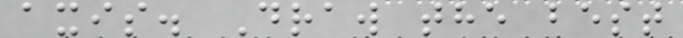axis. Draw the best
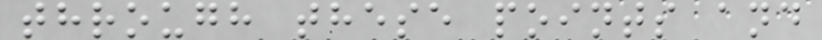through these points and
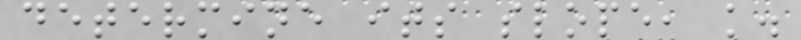determine its slope, k.
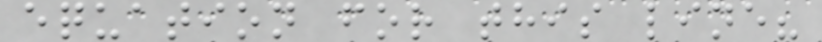equation for this line?
